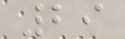29
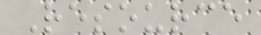Resource
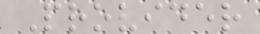Provider
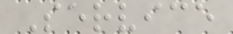Service
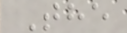The
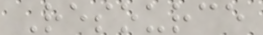Resource
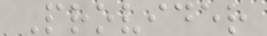Provider
